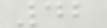42
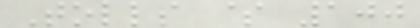Tolls $ 100
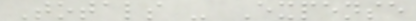Totals - Expense
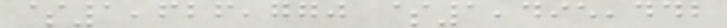$1,626,770 $1,495,442
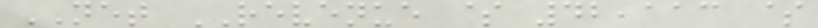NET REVENUE $ 42,113 $
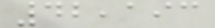42,193
